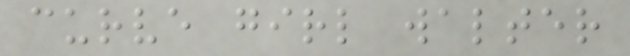curve girl walter
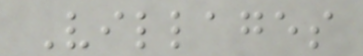Villages
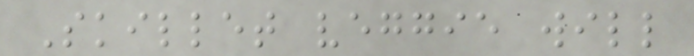Skillet veggie will
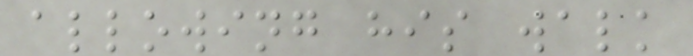allowing his walk
